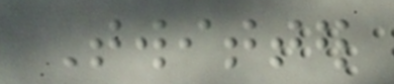Twitter
